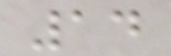14
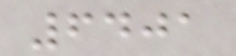6401
